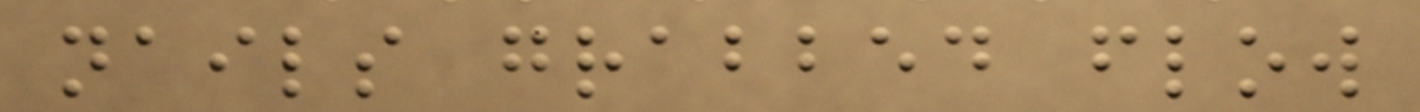nails grabbed flow
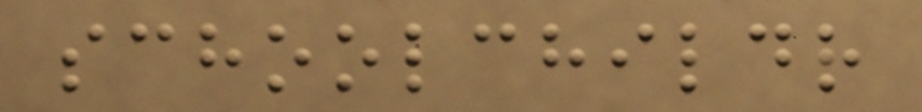schoolchildr
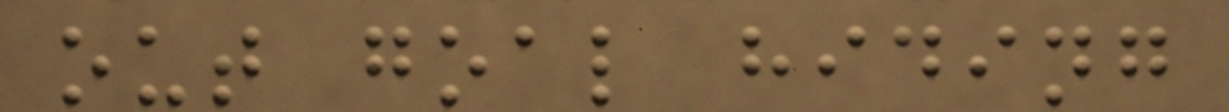out goal hiding
